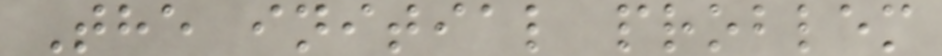The initial problem
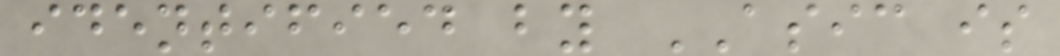identified by ASIC is
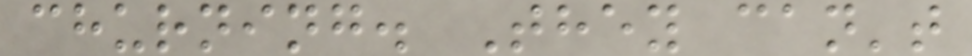churning. They can't
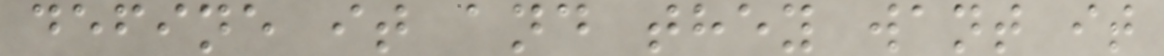define it and they want it
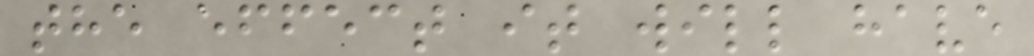the effect it will have
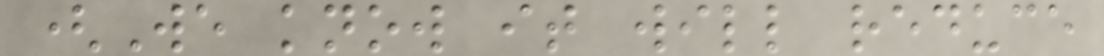(We know it will reduce
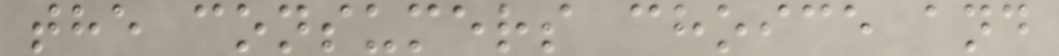the consumers choice and
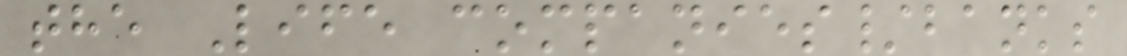the Life companies/banks
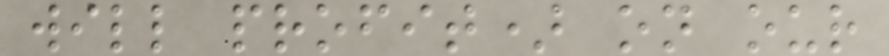will profit) on our
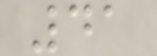41
